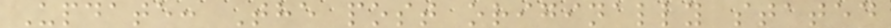Update: The post originally stated
